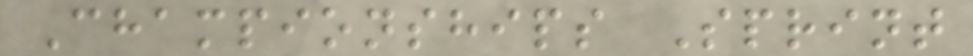Championships Sprint
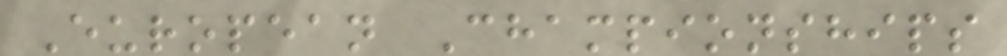European Championships
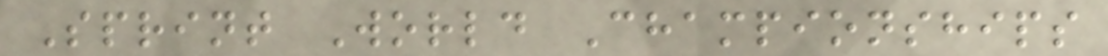Sprint World Championships
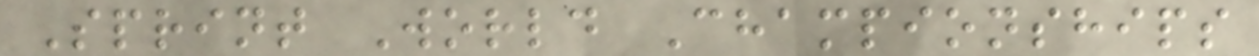Sprint World Championships
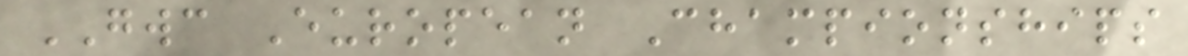GWC European Championships
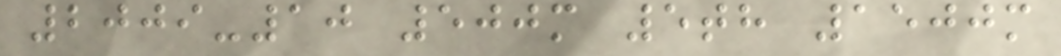2009-10 500m 5th 1500m
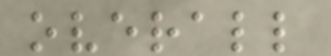overall
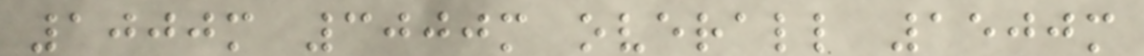1000m 3000m overall 1500m
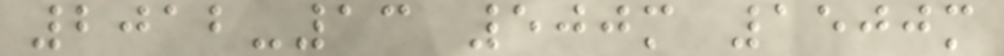2012-13 500m 1500m
